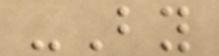-By
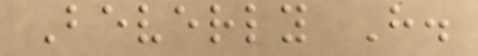Beverly H.
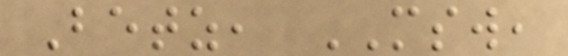Betz, MSW,
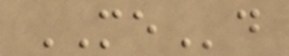MEd
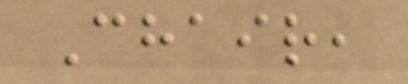Chair,
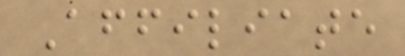Affiliate
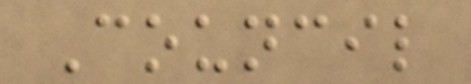Council
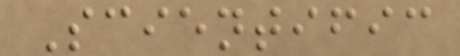Scientific
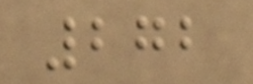272
